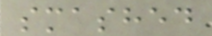smashed
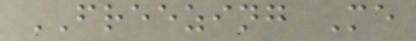FREEZING Me
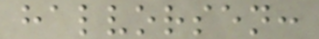halvorsen:
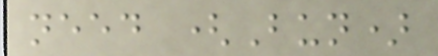need (Bun)
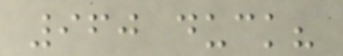960 duck?
